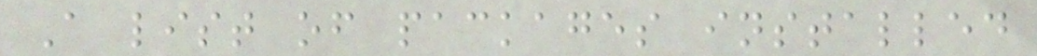A list of packages installed
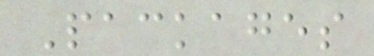Packages
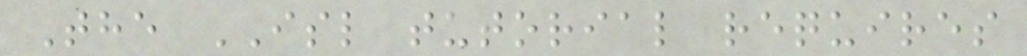The ISL tutorial requires
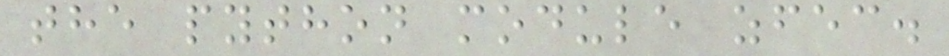the python module zfec.
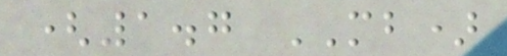(1.7 MB)
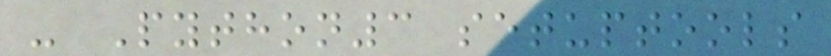- Python3 setuptools
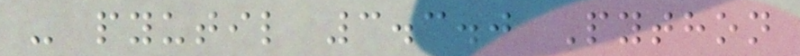- pyutil 3.3.0 Python
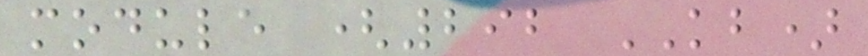module (292 KB)
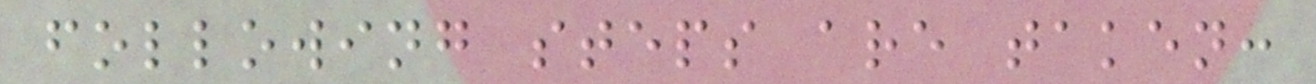following steps are taken:
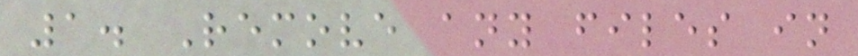1. Remove any files in
